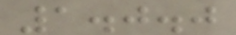1.0.0
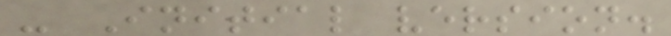- Initial version.
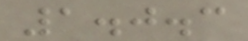1.0.3
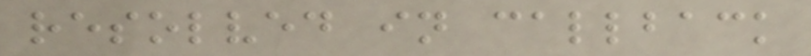resolved in callback
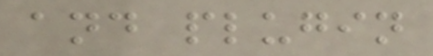and plugin
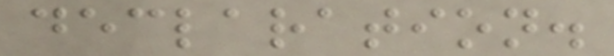declaration.
